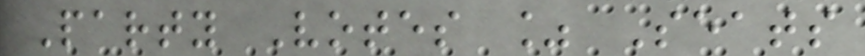Party Votes % Seats
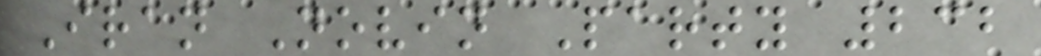Iran Novin Party 232
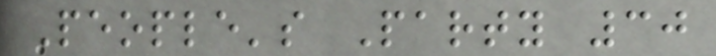People's Party 30
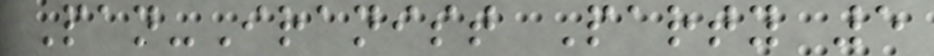Pan-Iranist Party 5
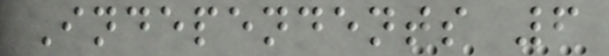Independents 6
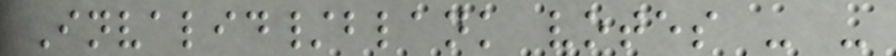Invalid/blank votes - -
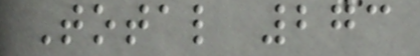Total 273
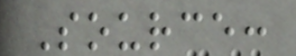Source:
